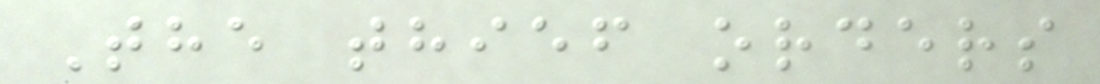The thief orders
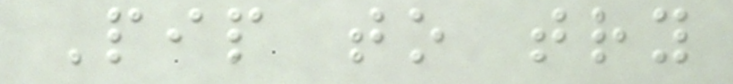Pip to try
